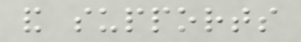and supports
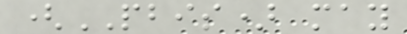(PBIS) may
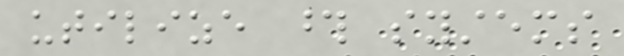utilize those systems
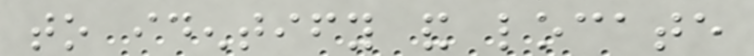to identify and locate
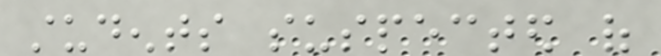students suspected of
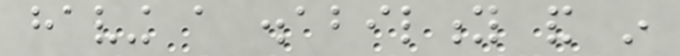having a disability and in
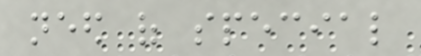need of special
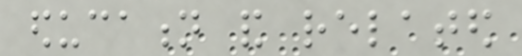education and related
